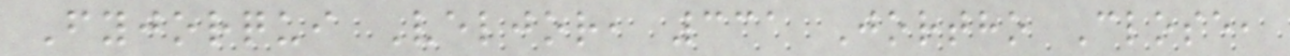Fyjorqui Veljor, 331 Jortho Close,
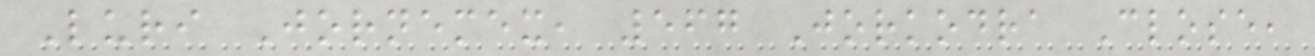Luri Jornemex, 567 Jorkodra Close,
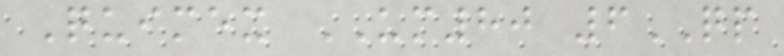Quimex UM80 6QP
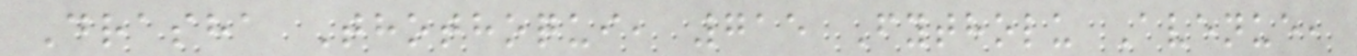Drasha Thothoqui, 715 Fytholu Avenue,
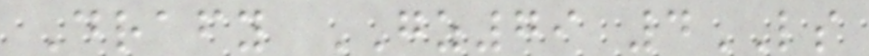Drafy GZ79 4LS
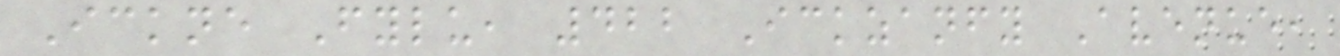Ickne Fylu, 422 Ickzanfy Avenue,
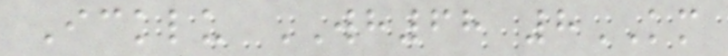Icklu WH68 8KM
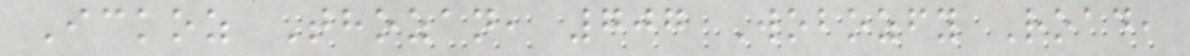Ickoz Thozan, 707 Wobozfy Road,
